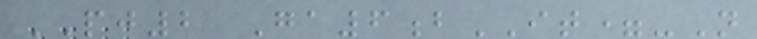PJ2 Ga6bIT=-N
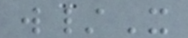w/X
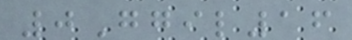0Ggil16
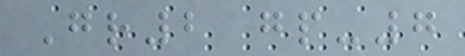Gr2 gp-7
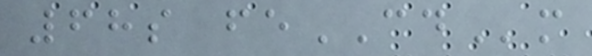68s feCDm
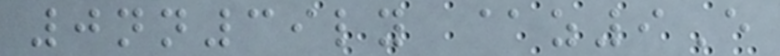0nn39ly @z9E
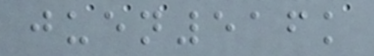juen516k
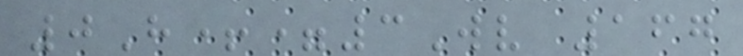0H+=3Wv 167
